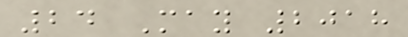24 May 2018
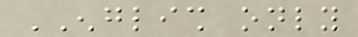ENGLISH only
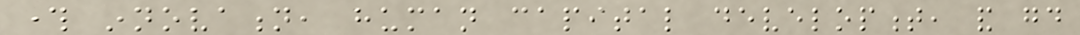through innovation, human capital development, and good
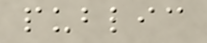public
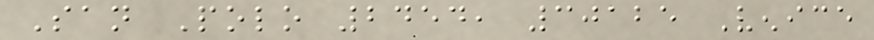San Polo 2454, 30125 Venice
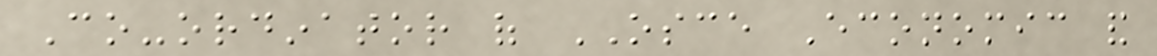Co-ordinator of OSCE Economic and
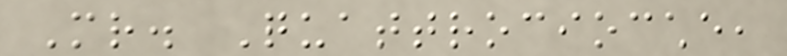Mr. Quattrociocche,
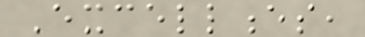Excellences,
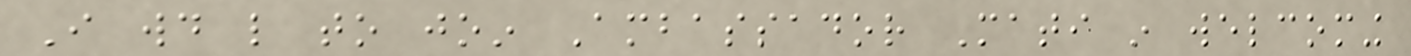I would like to join Ambassador Mati in welcoming
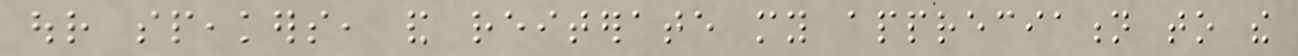our speakers, and reiterate my appreciation to the
